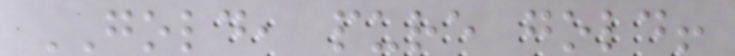GOLD, pure gold!
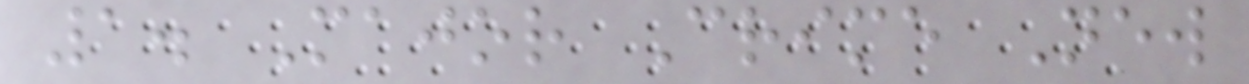1. Major Crime New
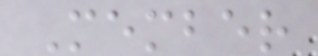Member
